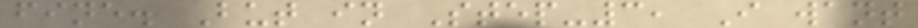fine. But in Step-3, I want
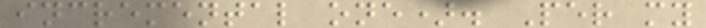incremental one). Per my
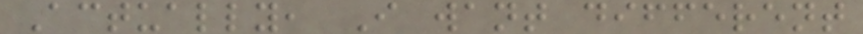Actually, I want different
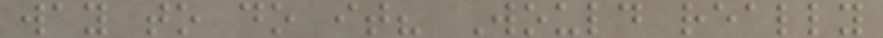way to do it? Would really
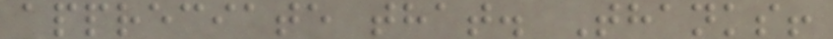appreciate that. Thanks!
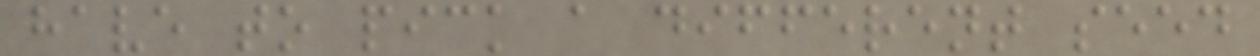have to pick a different seed
